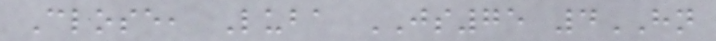Close, Luba JS75 4HN
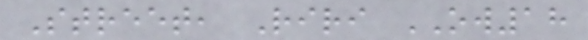Street, Riri OW18
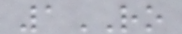1RO
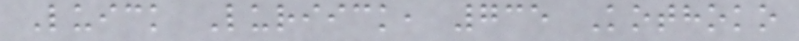Luick Luriick, 735 Kothoko
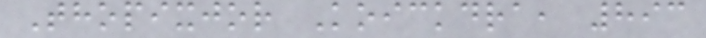Thopixjor Koickdra, 893
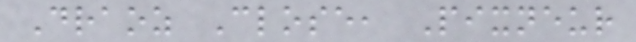Draoz Close, Pixneur
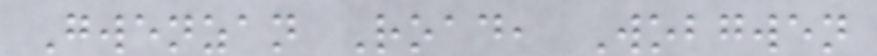Gwenzan Road, Wobgwen
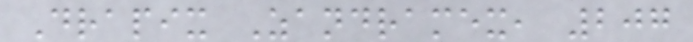Drapix Zandramex, 207
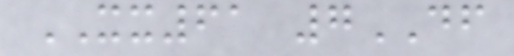XX61 7DF
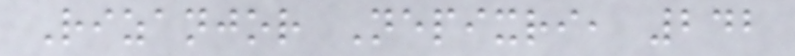Rizanjor Nepixri, 242
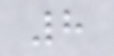8
